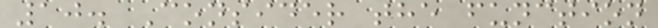10. Consider the function
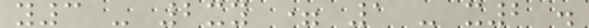y3 - 2xy = 1 - x2 .
